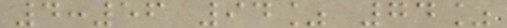4:56 94% 74%
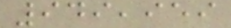949,959
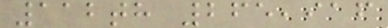112th 265,916
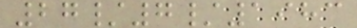27/7/1983
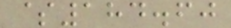$184.60
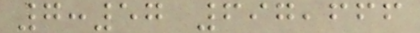7:57 697,666
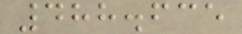488.635
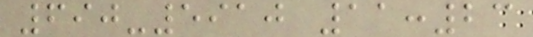690-5910 11:23
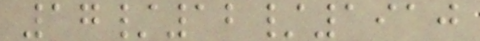17/12/1910
